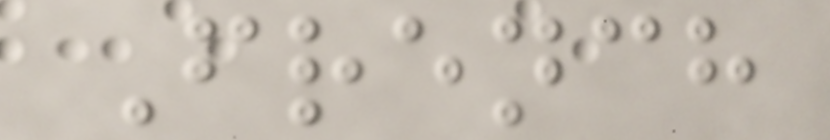French
